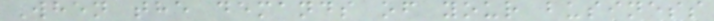When the demands of your business
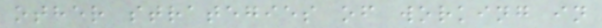other strategies of working in
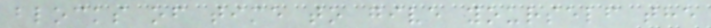blocks of time to give yourself the
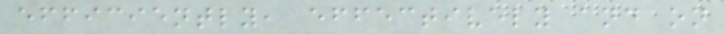efficiently, effectively and on
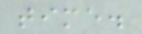time.
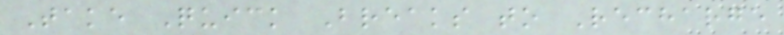Take Quick Breaks to Recharge
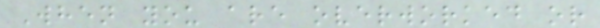When you are overworked or
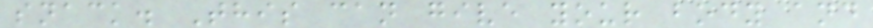snack. This can give your body and
